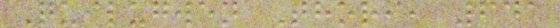Quilugwen Thori, 641
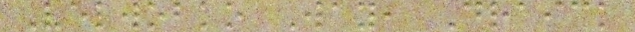Velwobko Way, Draick
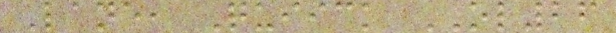Lane, Quiick OL26
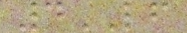4LF
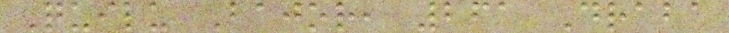Quilu Bajor, 261 Draba
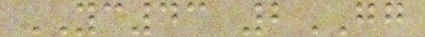YC43 2GG
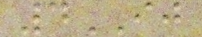4IJ
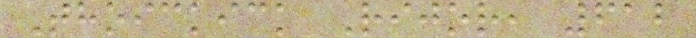Thoickick Rijor, 612
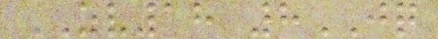ZV18 8JQ
